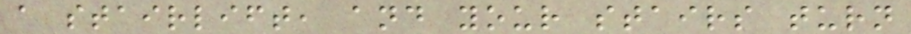a stairlift, and your stairs turn
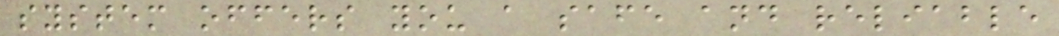system offers you a safe and reliable
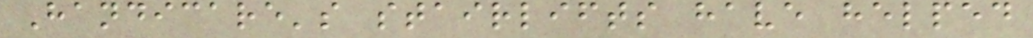Handicare's stairlifts have helped
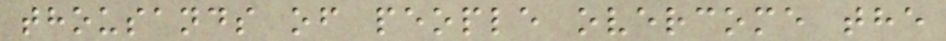thousands of people overcome the
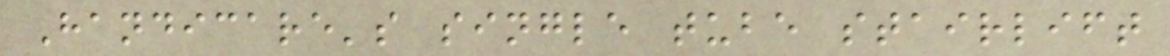Handicare's single tube stairlift
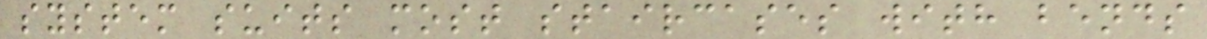system suits most staircases with bends
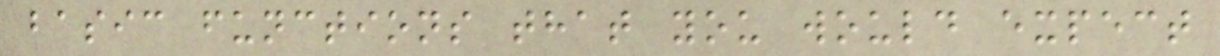basic functions that you would expect
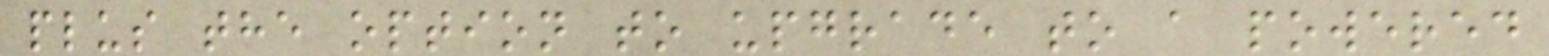plus the option to upgrade to a powered
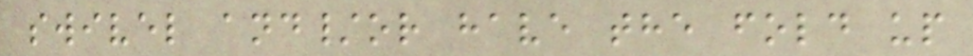swivel and/or have the fold up
